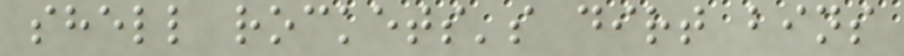shell rockets's dirt bins
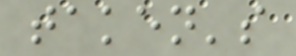taken's
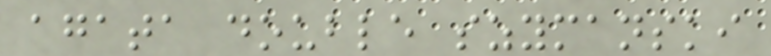agata double szymanski
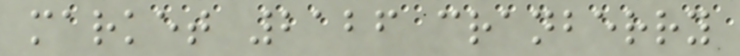market 2126 cranberry
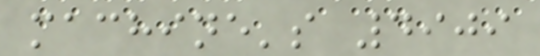machine's 4909
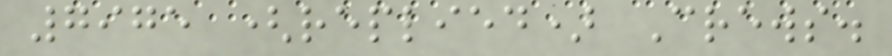7975 (replied) Crews.
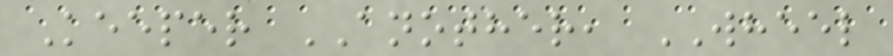Keeper ANOTHER, WHEEL
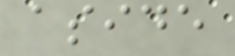aside
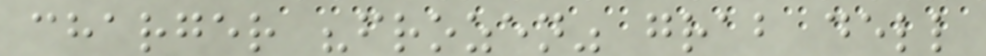charger "frozen" grab dell
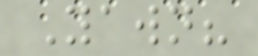Yawn?
